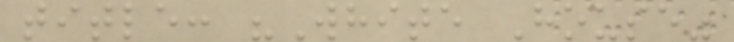title: "White House"
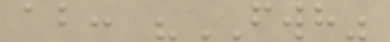ab: "FWH"
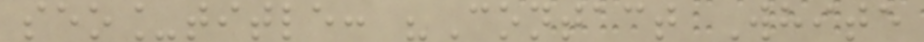seo_title: "Contact White
